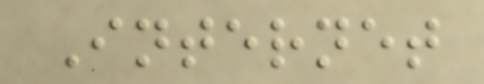Internet
